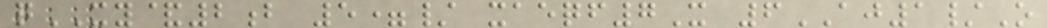qXY&2b 5=/ xaeqf7X 6AJ1/O
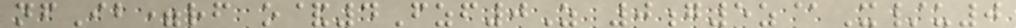nfIb=rf o&4Fzf0Z 0g5z@X/u0
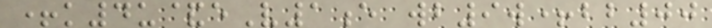+k4u&eV1e wb9w+bb00
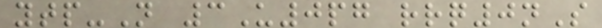ytp-N 3U0pg rrq0nS
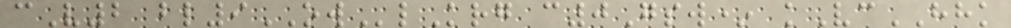cV2 bl9OWlKrg c0Gsw* kVcHHK
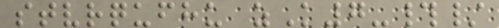stvrqufhu zK7-#/
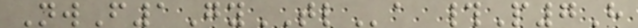NwF1GyTLa #P7H
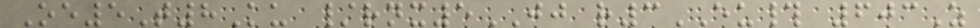Oe5T8Ku /rnx5JJ r3EU# 603Z
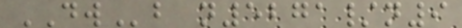DWb n5271/n9
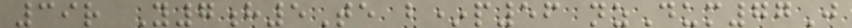39r Y7h5Te b*p56 nzDum77J
